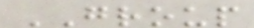GROUP
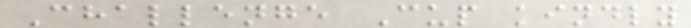Challenge Cup kindly
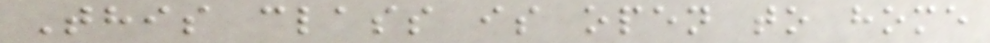This class is open to home
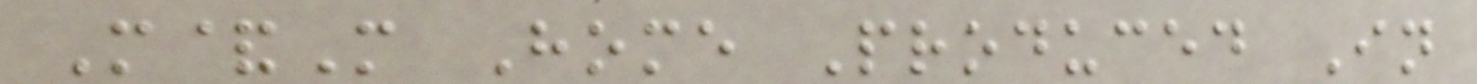M&M Home Produced In
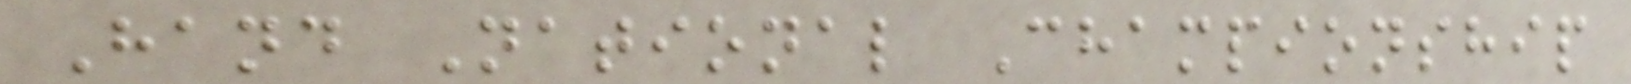Hand National Championship
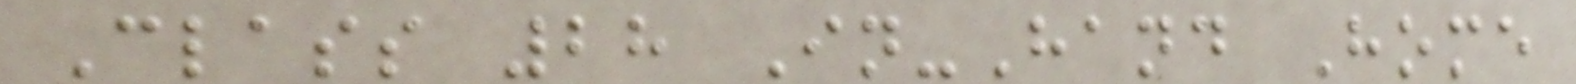Class 28 In-Hand Home
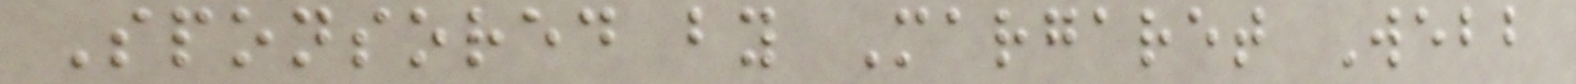Sponsored by Margaret Webb
